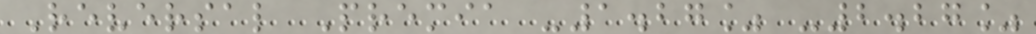Reversal Premia -1.27% -2.27%
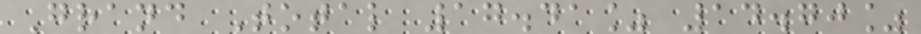Grand Total 17.41% 14.70%
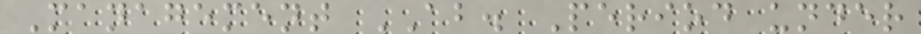Management AB. Period under
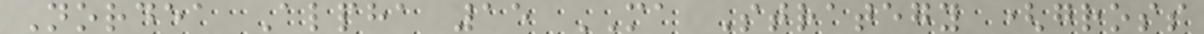Nordea Alpha 15 MA Strategy (gross
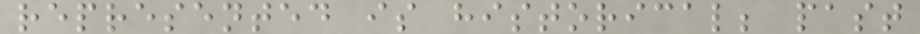represented is historical; past
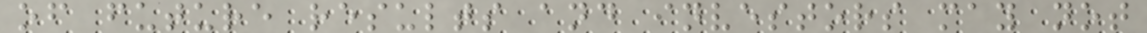of future results and investors may not
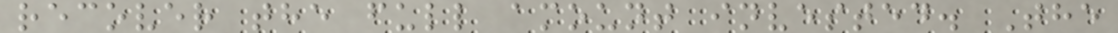recover the full amount invested. The
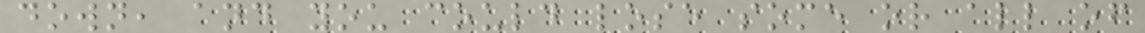down, and you could lose some or all of
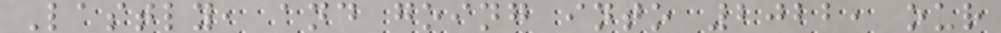Lastly, and going into 2022, our
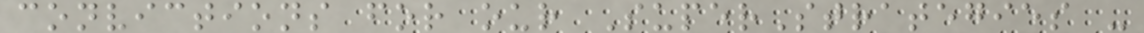convictions for our SuperStrategies -
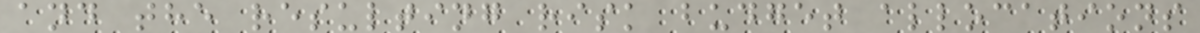and the resulting risk budget allocations
